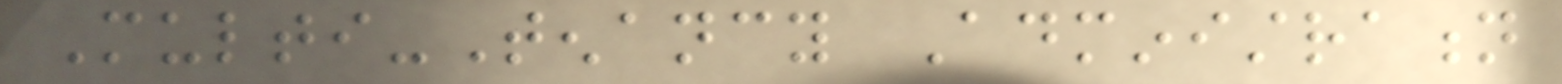Multi-Tenancy Administration
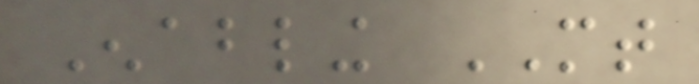Enabling MT
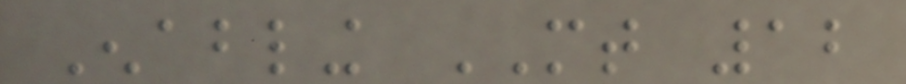Enabling MT 12
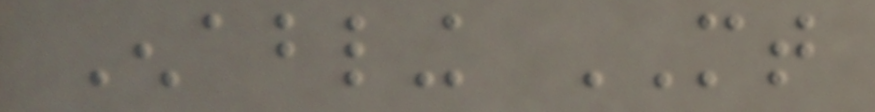Enabling MT
